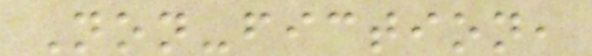Non-fiction,
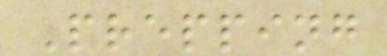Prepping
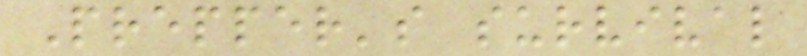Prepper's survival
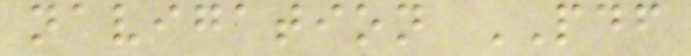navigation PDF
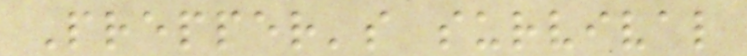Prepper's survival
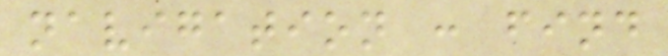navigation : find
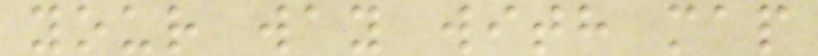your way with map
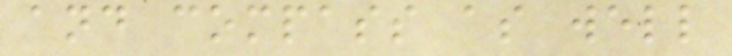and compass as well
